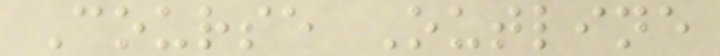Course Outline
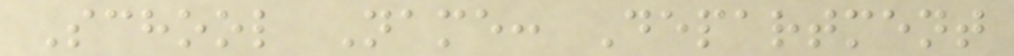School Name: Department
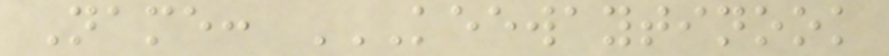Name: KEEWAYTINOOK
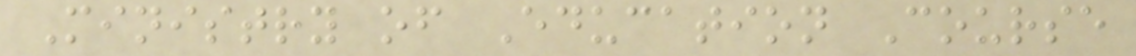Ministry of Education Course
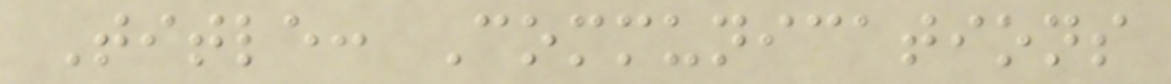Title: Communications
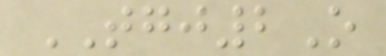TGJ2O
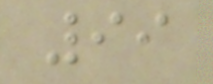99
